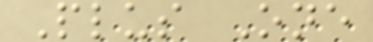Plus One
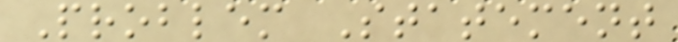Problem Statement
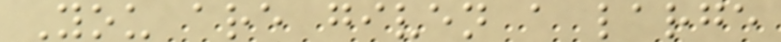You are given a large
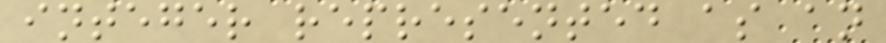integer represented as an
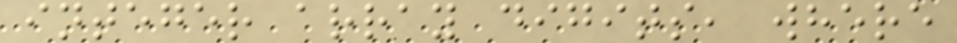integer array digits, where
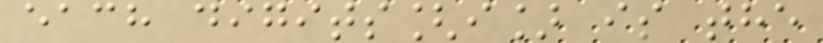each digits[i] is the
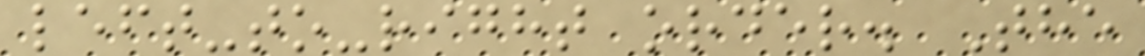left-to-right order. The
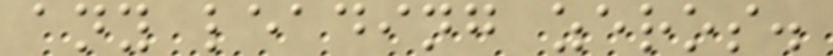any leading zeros.
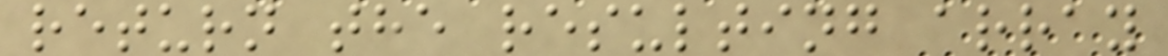return the resulting array
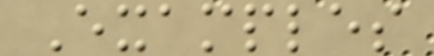Examples
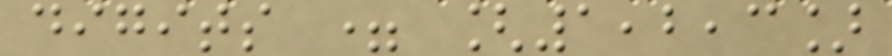digits = [1,2,3]
